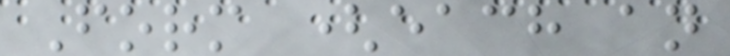Form (each an
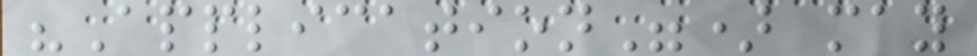"Application") may
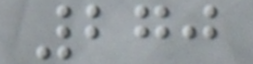270
